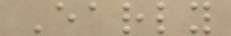Early
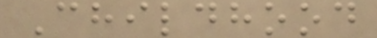Childhood
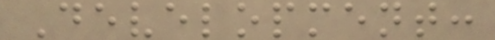Development:
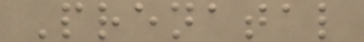Prenatal
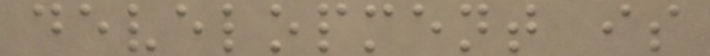development is
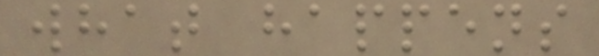what happens
